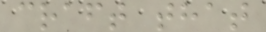craft that
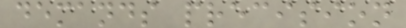demands precision
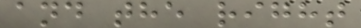and the right
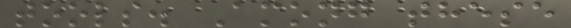tools. Among these
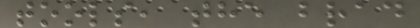tools, the brad
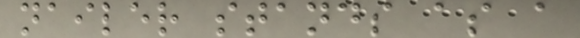nailer stands as a
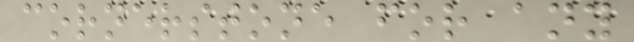cornerstone for any
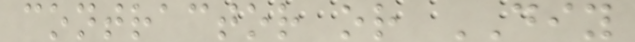contractor or DIY
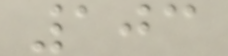103
